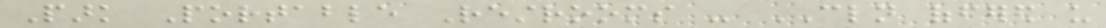Park Portable Restrooms - CLN offered us
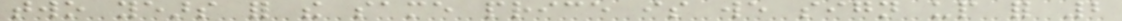two years for the same price is we sign up for 2
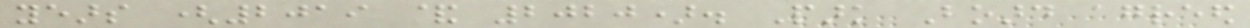years (2019 & 2020). Park Board agreed
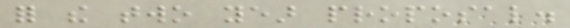for the two year proposal.
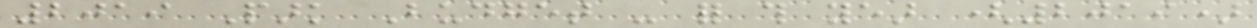2019 Park Budget - for this year (2019)
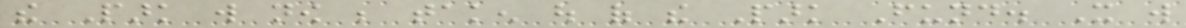the Park will now be taken out of the Park Fund. It will
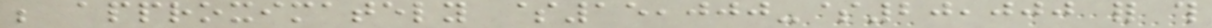be approximately $15,000-$20,000 for this
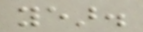year.
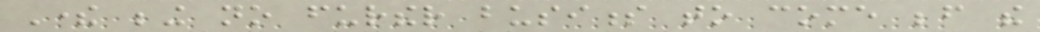There being no further business to come before the
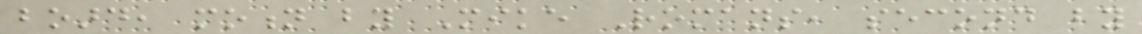board, motion by Mike Romans, second by
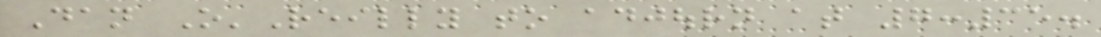Dan O'Reilly to adjourn at 7:35.
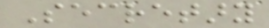Secretary
